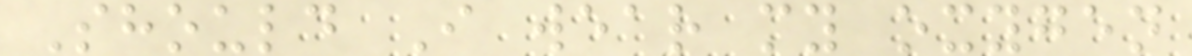Should I wear my oxygen
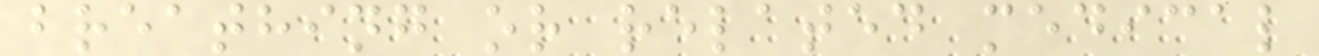breathing or related medical
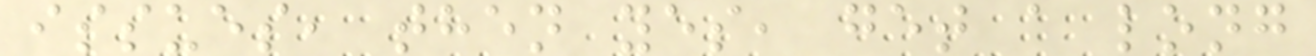issues, then yes, get a long
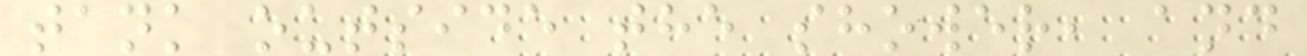tank outside the shower, and
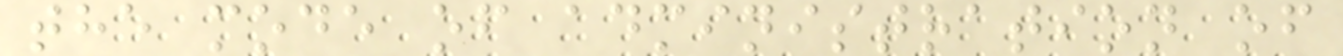the mode of administration of
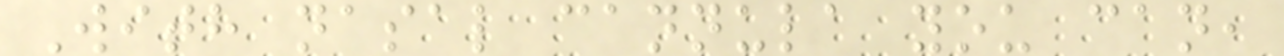With nasal cannula you can,
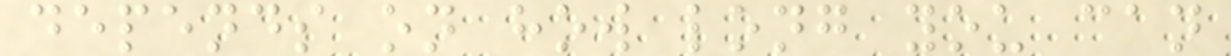depends on how long you can
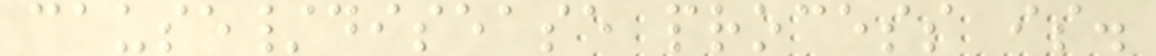cause/disease process is.
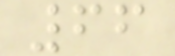66
